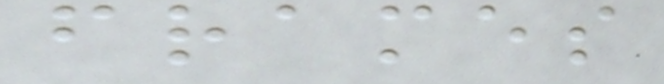frames
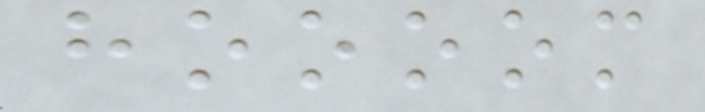hoooom
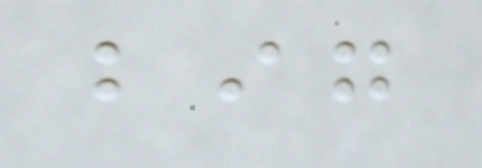big
